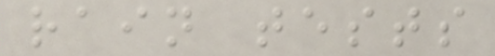rain tests
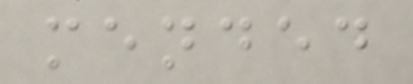mended
